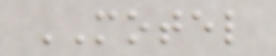MOTEL
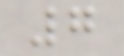7
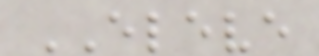ELEVE
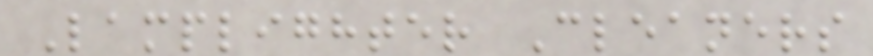Lamplighter Cleaners
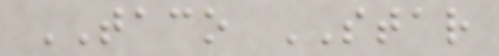TACO STAR
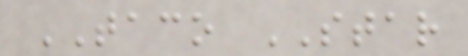TACO STAR
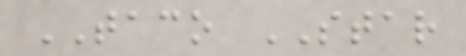TACO STAR
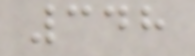348
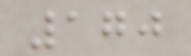170
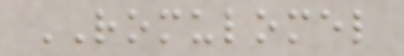ROMULOMEL
